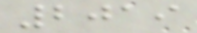2019
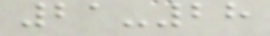21-28
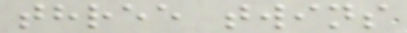three twins
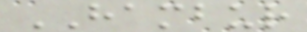HAMBUR
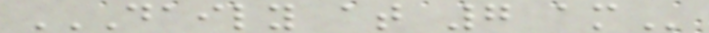DAILY AT 7 AM
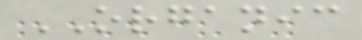ORGANIC
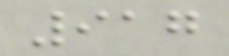917
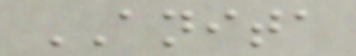ANITA
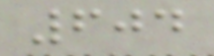604
